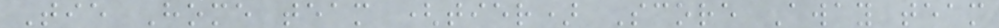Tie Home team (tier) Score Away team
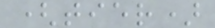(tier)
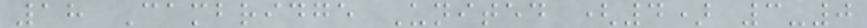18 Cambridge United (4) 3-0
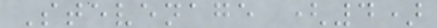Stevenage (4)
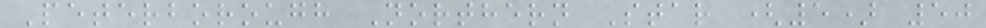Peterborough Northern Star (5) 50
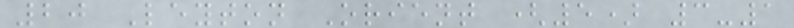20 Leyton Orient (5) 3-1
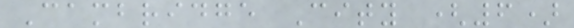Cambridge City (6)
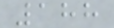188
